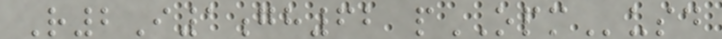R2I1gh62 pOPMusd
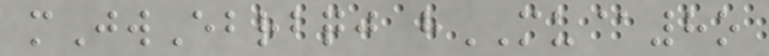mJwEbrbqj hMU@8o
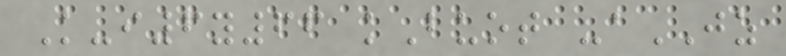K-i6y66 kBuot -aJZ
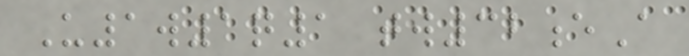U1w1q1 tw32eA
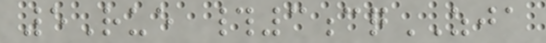5Rue #3cqZJA
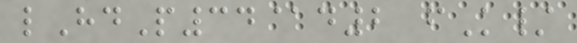lHdP34@d2 fK/
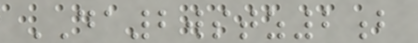DA2wstz2b
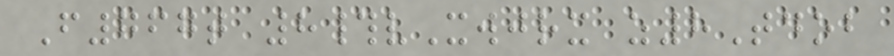F767t 8#vXwjrx z8Tdob
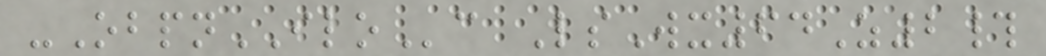-ObpnILOc LsWx64Z2#
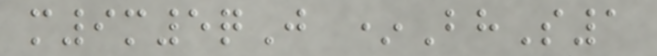m9m5qJ *BhS1
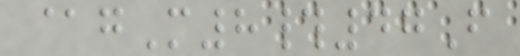@gM8#47F
